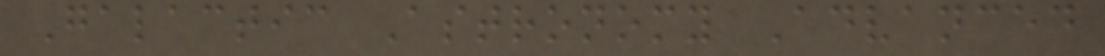Galactic Astronomy Advanced
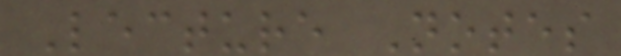Lecture Notes
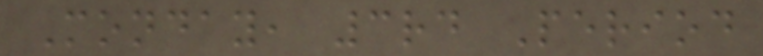Monday, 3rd Period
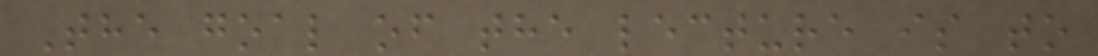The goal of the lecture is to
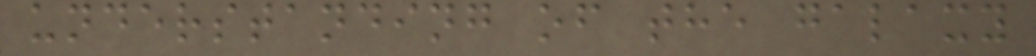understanding of the galaxy
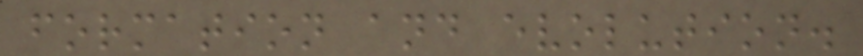formation and evolution.
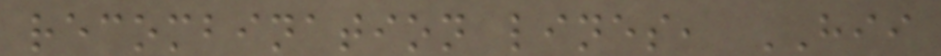recombination lines, HII
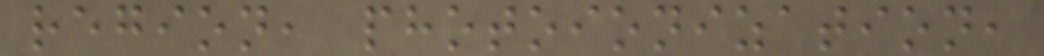region, photoionization,
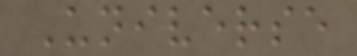Universe
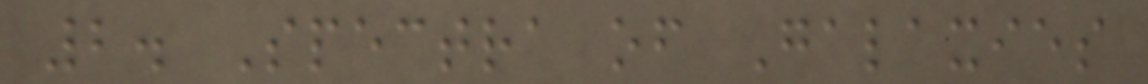2. Spectra of Galaxies
